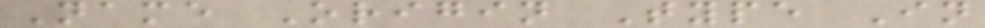Name Origin Type In
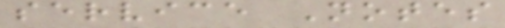service Notes
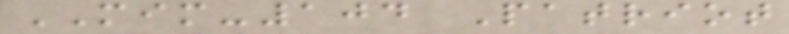MIM-104 Patriot
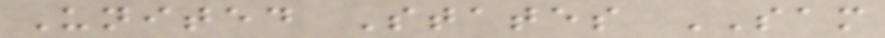United States SAM
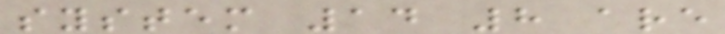system 14 8 are
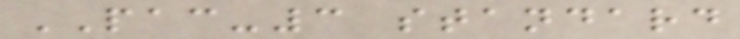PAC-3 standard
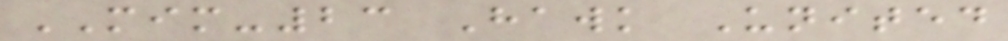MIM-23 Hawk United
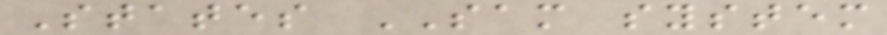States SAM system
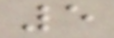5
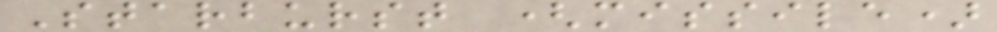Starburst (missile)
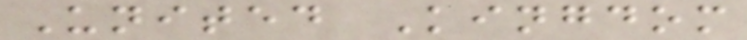United Kingdom
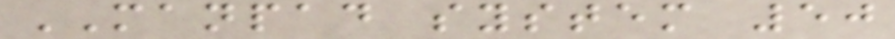MANPAD system 50
